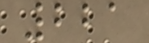221
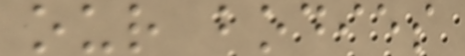our bodies
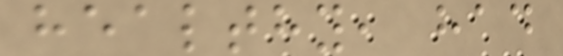healthy, had
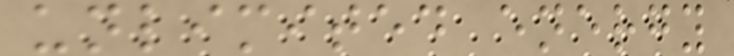unlimited energy
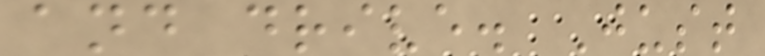and drive. Just
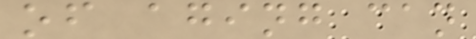of aging can
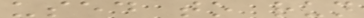used to run
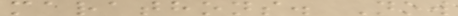marathons. Now
